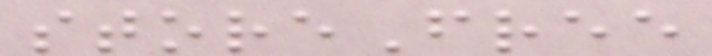storeFree
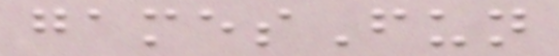gamesFun
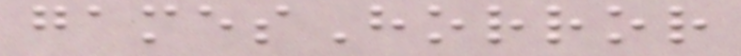gamesHorror
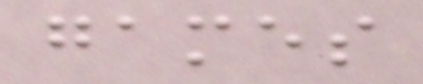games
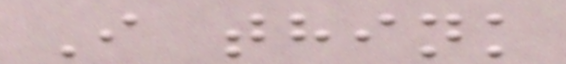I think
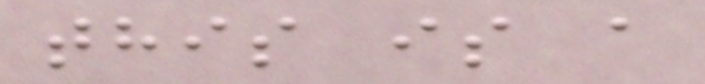this is a
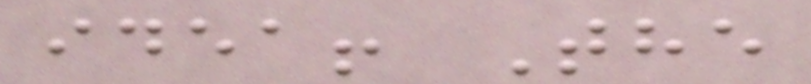idea! The
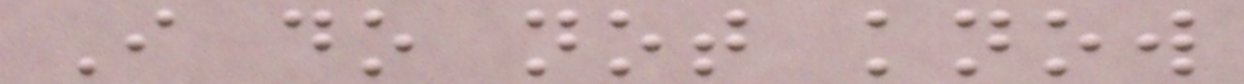I do not know
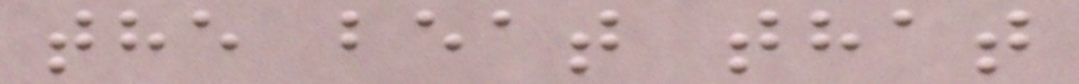the beat that
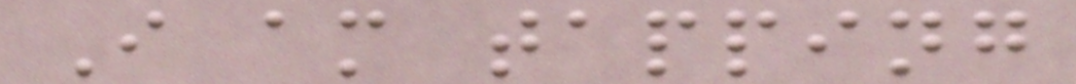I am tapping
